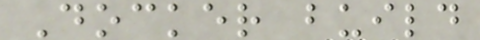Docker build
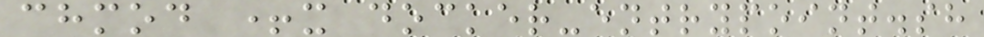chmod +x docker-entrypoint.sh
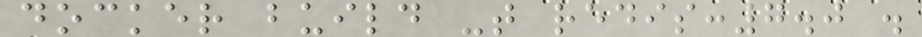docker build -t redis:7.0 .
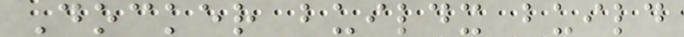Docker buildx build
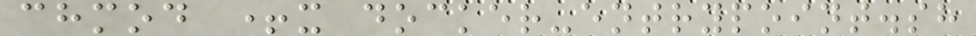chmod +x docker-entrypoint.sh
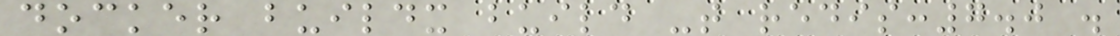docker buildx build -t redis:7.0 .
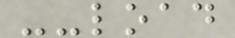--load
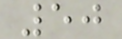50
